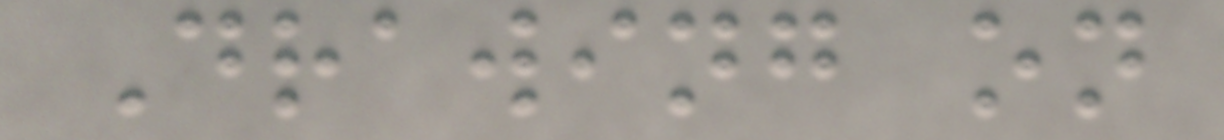Drawing on
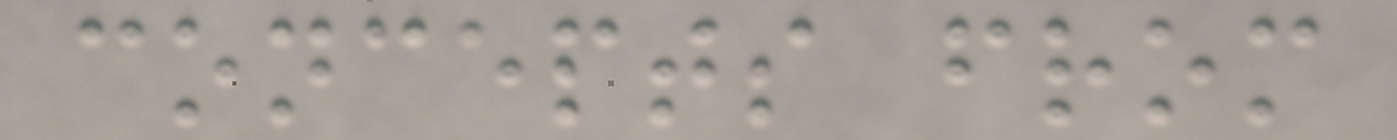concepts from
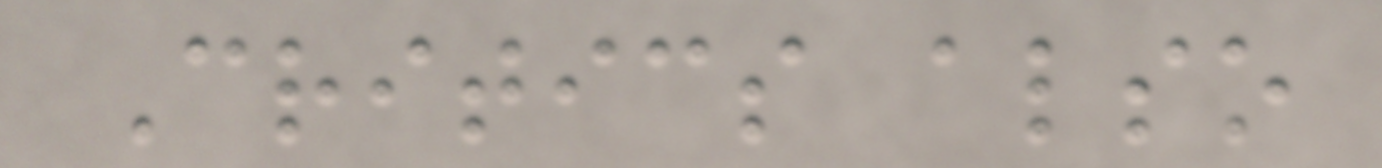Critics also
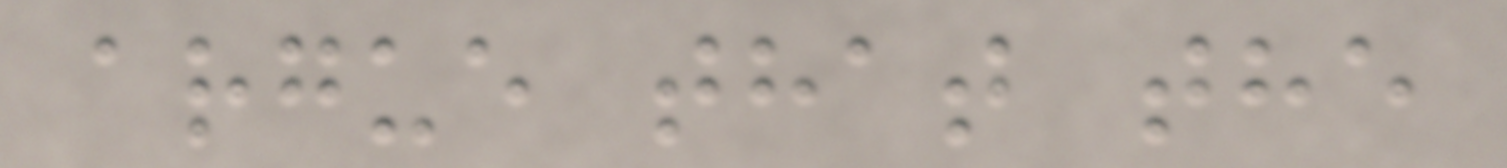argue that the
